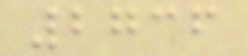2736
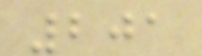201
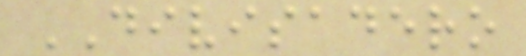DIVISADERO
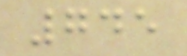745
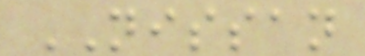NISSAN
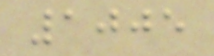1005
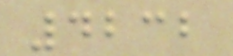4232
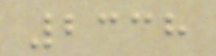2338
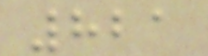821
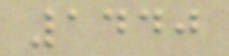1440
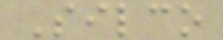Silco
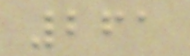261
